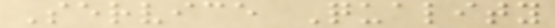Service Quality
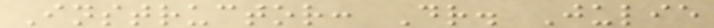Instructor: Dr. Julie
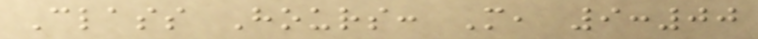Class Hours: M, 9:00
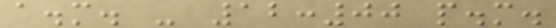a.m. - 12:00 p.m.
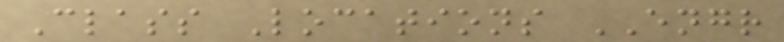Class Locations ENGR
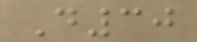D30
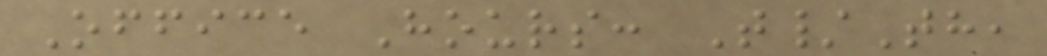Office Hours: T/Th,
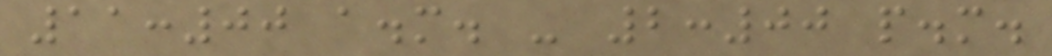11:00 a.m. - 2:00 p.m.
